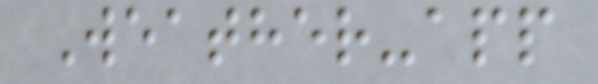Weather-app
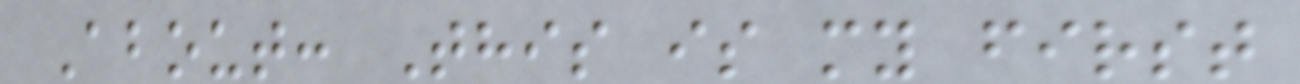About: This is my first
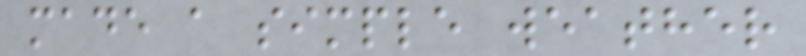made a simple weather
